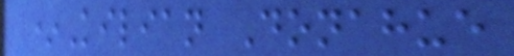*Kilian Donahue
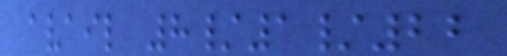avail 8/1/22
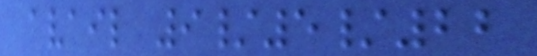avail 9/5/22
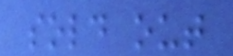sold out
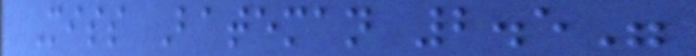Miss Bateman 2.5"
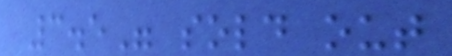3.5" sold out
